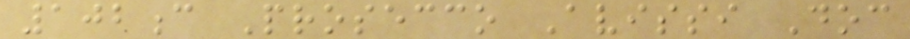102c Prosecco Avissi Doc
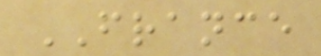FRANCE
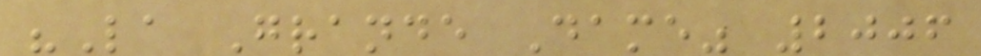"La Grande Dame" 2006
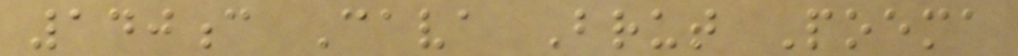140c Cava Brut Poema
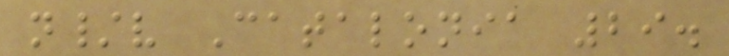n/v Catalonia 29.
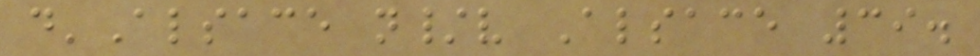d'Alsace n/v Alsace 39.
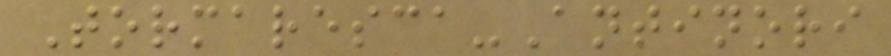Tormaresca-Antinori
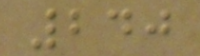240
